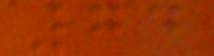74
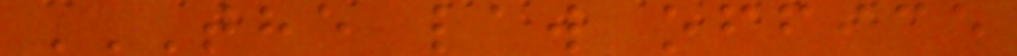THE LAW OFFICE
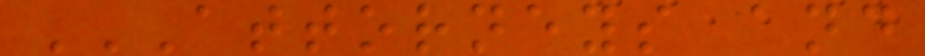ATTORNEYS AND
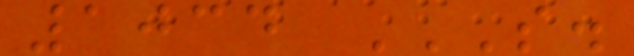1034 S.
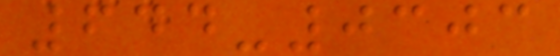644-0303
